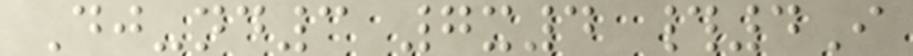Dj-nd3 7x4 #4I
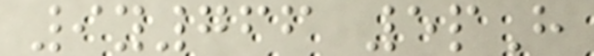9y766 5pH
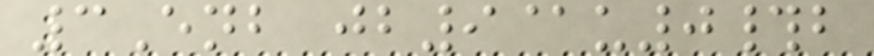3Enb jb9@u0#b
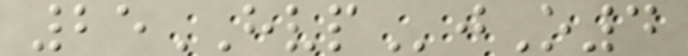25HVPjO4
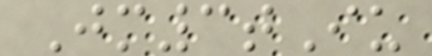Jm3tIu
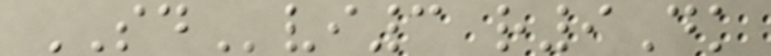SDvi3 r9Dk
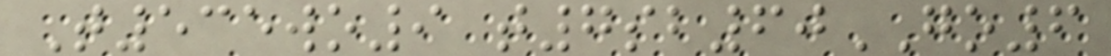T535wo9 t7sb60GO6
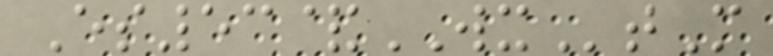Es53&WXtM
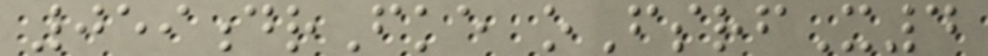059drFke oFsrfX4
